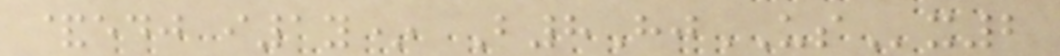&edj i1y* B8HjUSx2
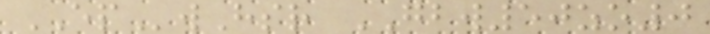EPwHsr GBW50zo0
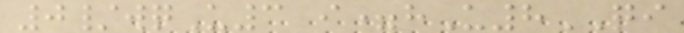0/wqU3 i=hU8QI
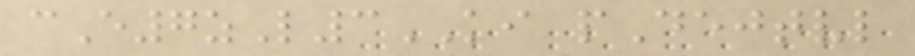cE7zL3KI pDejtvl
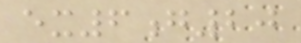ex6g20
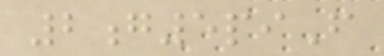2g5piF
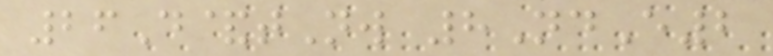26D&tNw 8NdE2
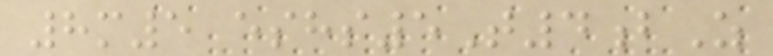8m5 eshs5T4bZ
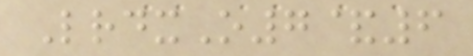LrdxO7&6
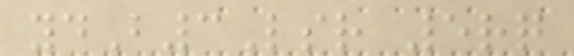ydB3Lsr 5rq
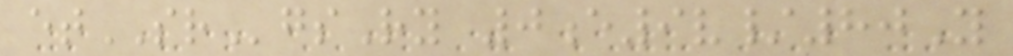etSRgsRy 0e9v/80Y
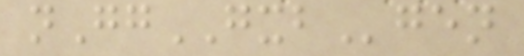nGgGXBgen
